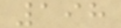198
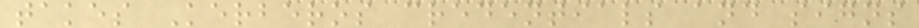takes Kerberos credentials and signs
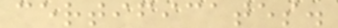certificates.
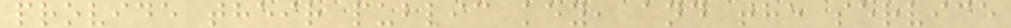provide their public key, and the service
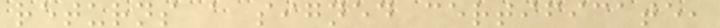returns a signed certificate,
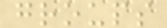groups
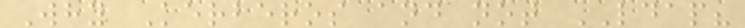Why Kerberos and not LDAP?
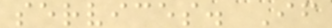services. If
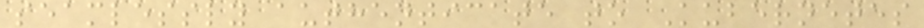seamlessly authenticate to Kubernetes
